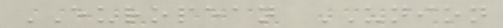EUROPEAN UNION
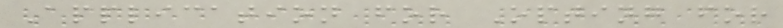Application for Opting for
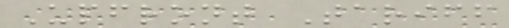Upfront Tariff
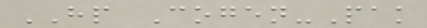HP Cogen-Pak
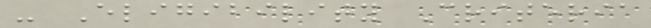- Eligibility Criteria
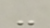-
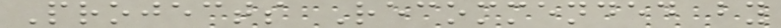Projects Recommended by
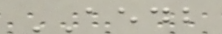AEDB
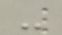-
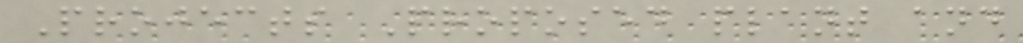Projects Proposed plant and
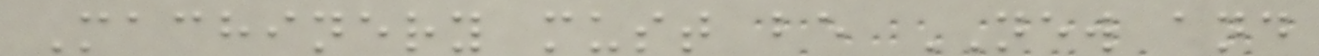Machinery must be NEW and
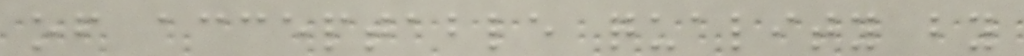of acceptable quality by
